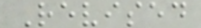Revised
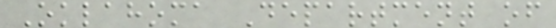Oklahoma Department of
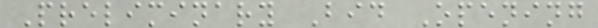Preliminary Bid Opening
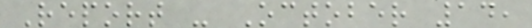Report - October 14,
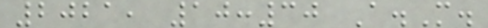2021, 10:30 A.M.
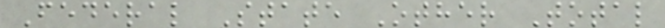Federal State Other Total
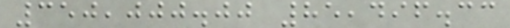350,000.00 85,496.33
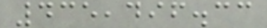435,496.33
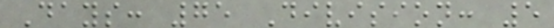Days: 75 Division: 5
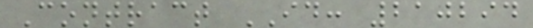Contract ID: 210294
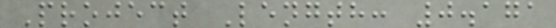Project Length: 0.171
